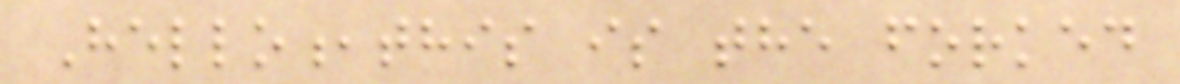Hello,this is the forked
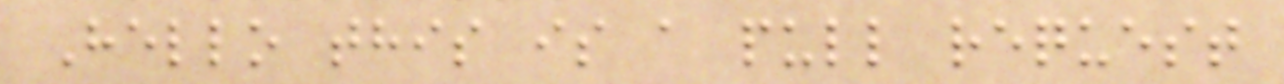Hello this is a pull request
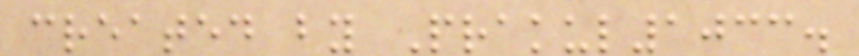created by Prakul1033.
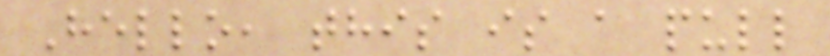Hello, this is a pull
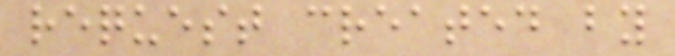request created by
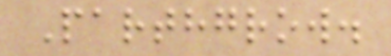Parthgrow.
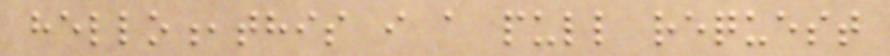hello,this i a pull request
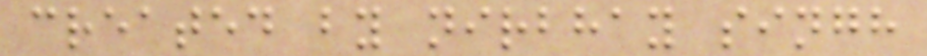created by nirbhay singh
